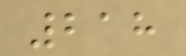218
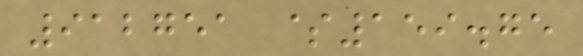912751 $159.75
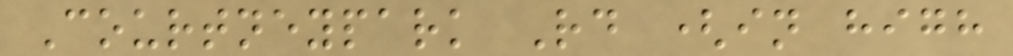Courtneypark Rd (in high
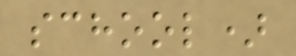school)
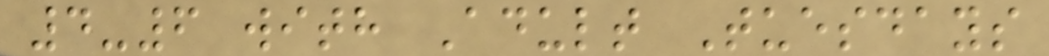4-6 with Adult Tuesdays
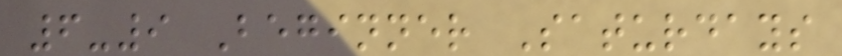6-9 Beginner Saturdays
